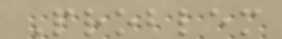Problem
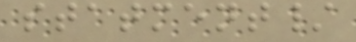statment/
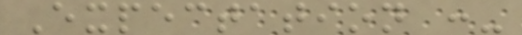Expectation :-
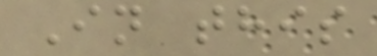In this
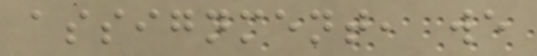assignment, we
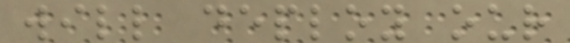will deploy our
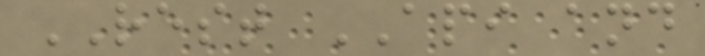REST API and
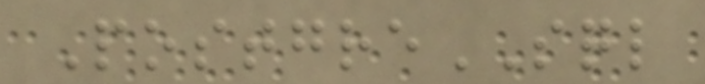PostgreSQL
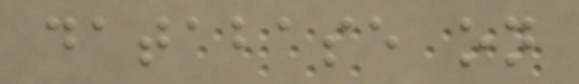database on
